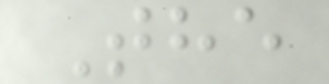The
